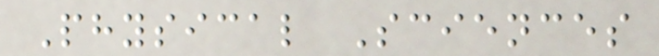Physical Sciences
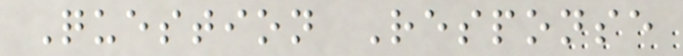Question Response
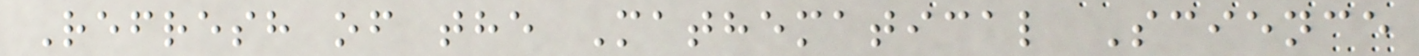Refresh of the Mathematical Science
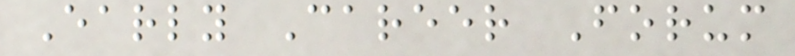Early Career Forum
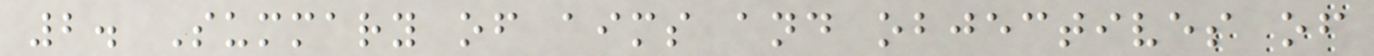2. Summary of aims and objectives of
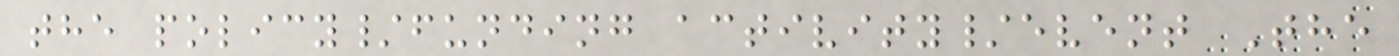the policy/funding activity/event The
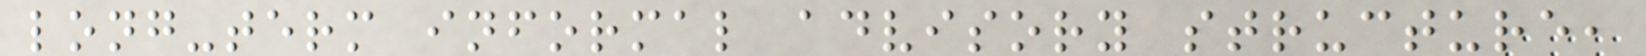long-term informal advisory structure,
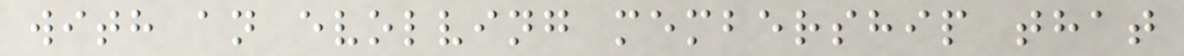with an evolving membership that
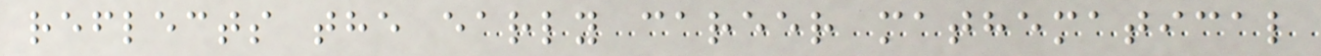reflects the early career mathematical
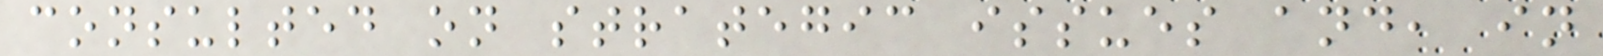consulted on strategic issues and, in
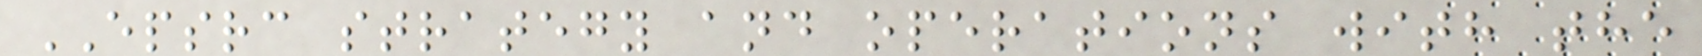EPSRC strategy and operations with the
